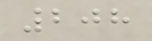208
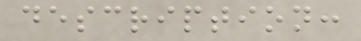description:
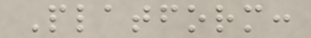Platform:
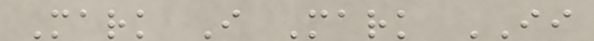Mark I Mark II
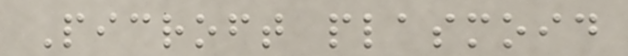Picroft plasmoid
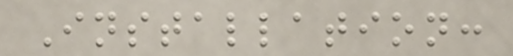Installation:
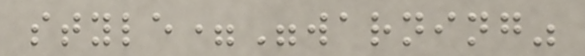style="warning"
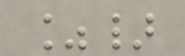%}
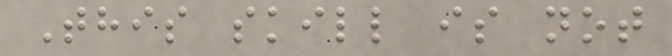This skill is not
